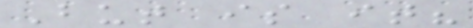But is it?
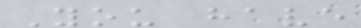You have
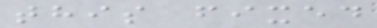this fixed
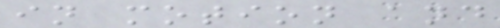in motion and
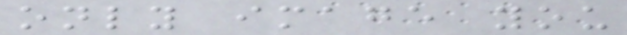only image you
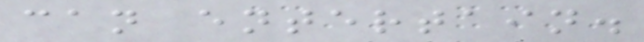can entertain.
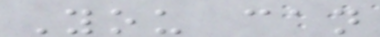You can
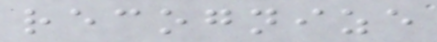recognize
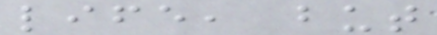life, but
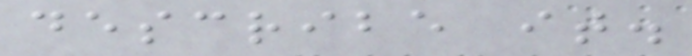describe it.
